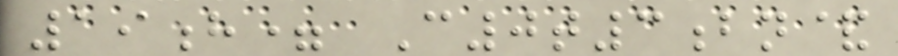19h= C0t3bn&
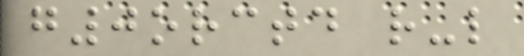g0orctd r-l
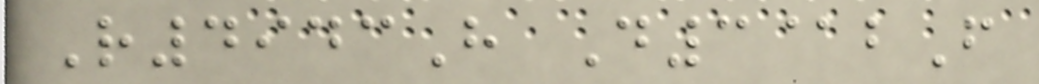R4943H D3@bF
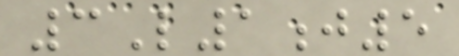3L1j5
